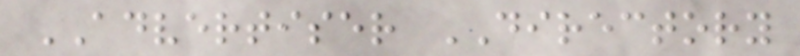ADVERTISER DIRECTORY
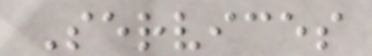Services
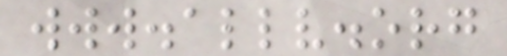www.allv.org
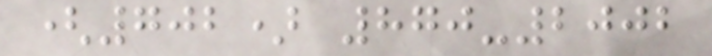(702) 870-2002
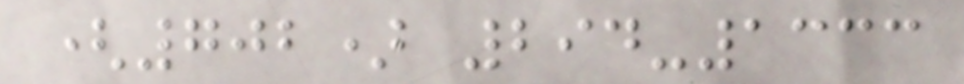(702) 294-1333
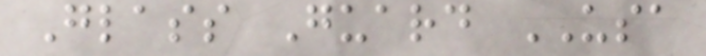Glass Guard USA
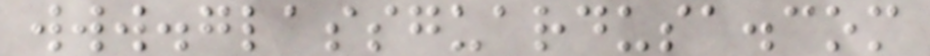www.glassguardusa.com
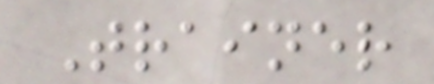Trainer
